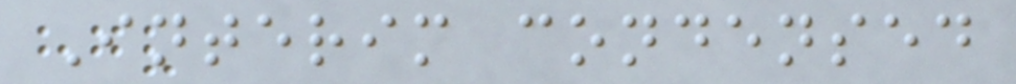Interim condensed
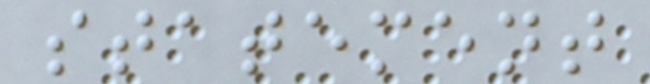statement
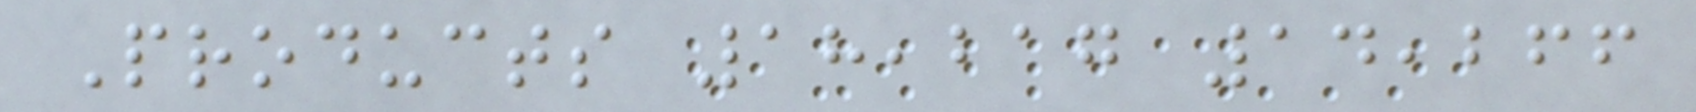Products 18,217 14,266
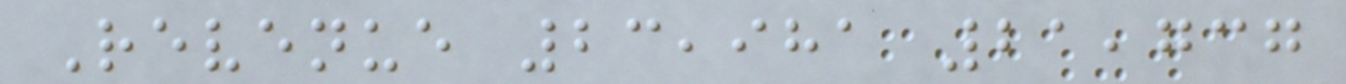Revenue 23,981 21,737
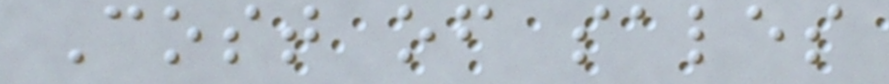Cost of sales
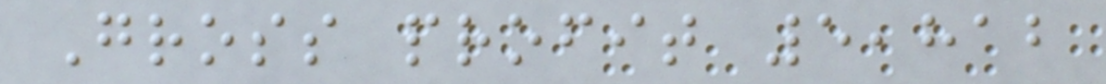Gross profit 5,812
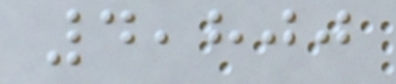4,800
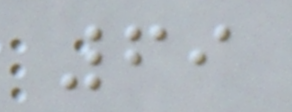69
